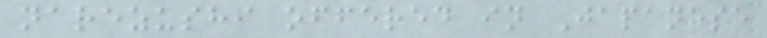narezushi offered in Japanese
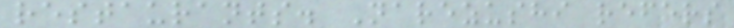restaurants. Narezushi refers
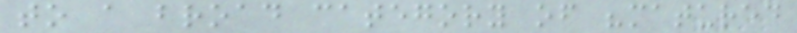to a broad category of "matured
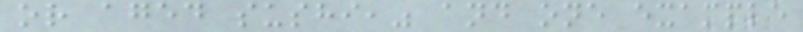or aged sushi," and one example
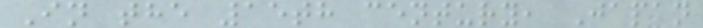In the 15th century, Japan
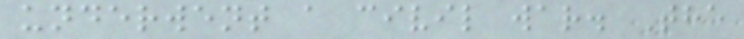underwent a civil war. The
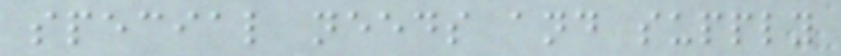special needs and supply
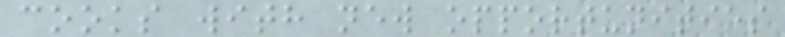cooks with new opportunities
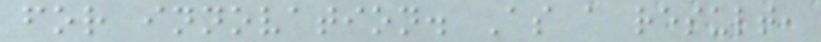for innovation. As a result,
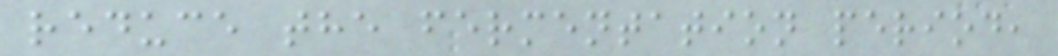reduce the fermentation period,
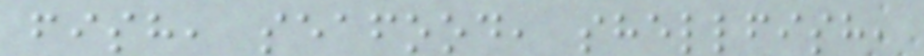fish, seafood, shellfish,
